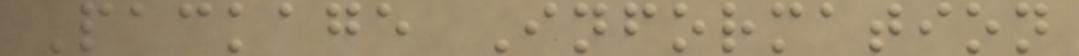Package Information
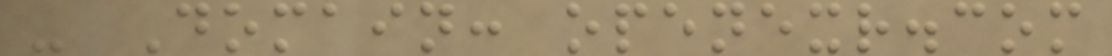- Domain: openexr.com
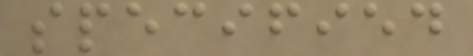specified
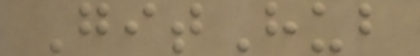GitHub
